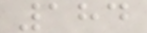184
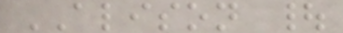ALISON |
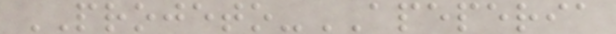PROJETO-APEPERIA
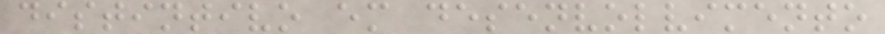distintivo em desenvolvimento
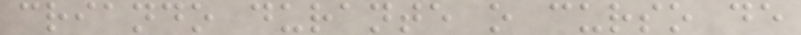criando durante o curso de
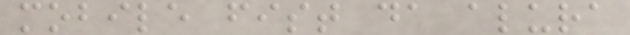mobile fist da alura
